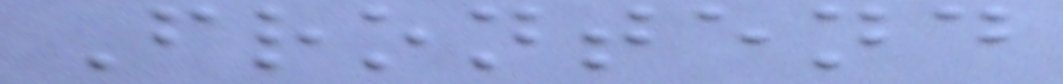Frontend
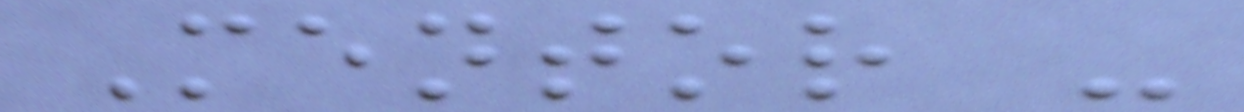Mentor -
